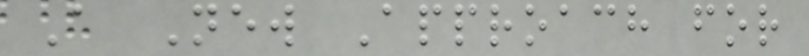A New Approach for
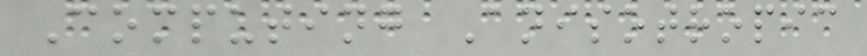Computing Anisotropic
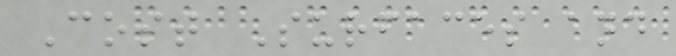Cost Surfaces and
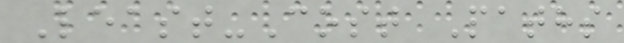Least-Cost Paths
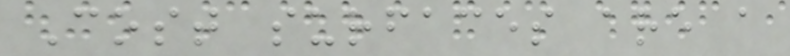Cost surfaces are a
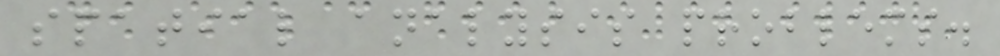spatial analysis problems.
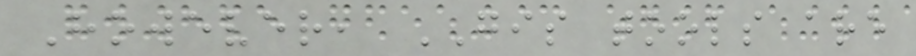However, GIS tools are
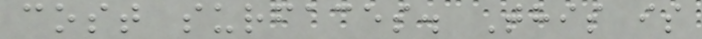cost surfaces. This is
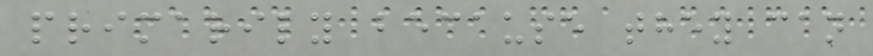primarily because they can
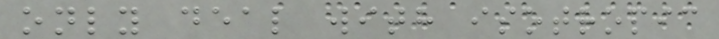only deal with isotropic
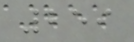259
